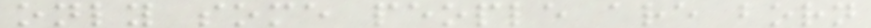only some people are born
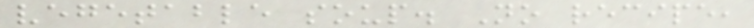vegetable soup. No recipe,
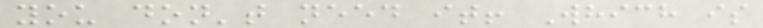you don't need it! Which is
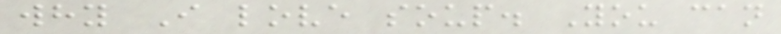why I love soup. You can
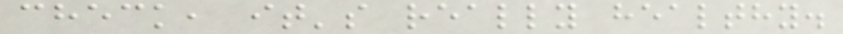check, it's really healthy.
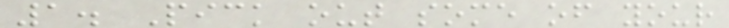1. Pick out some of your
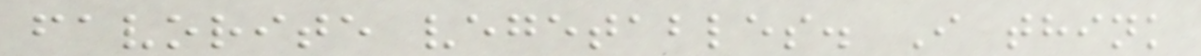favorite vegetables. I think
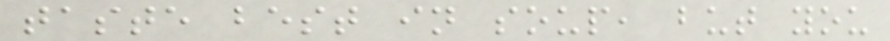taste best in soup, but you
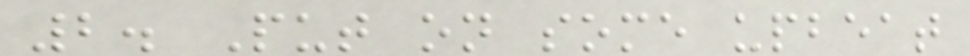2. Put on some upbeat
